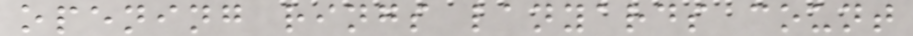opening rings lanyards count
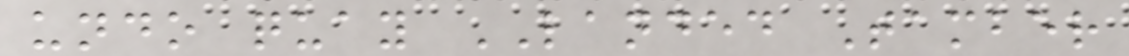undo quay LANDED Tamber
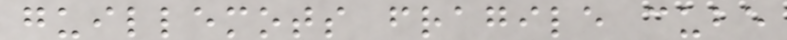guillemots fragile cube
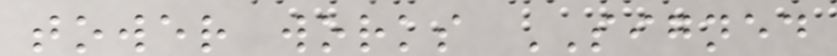tower works SIGNED
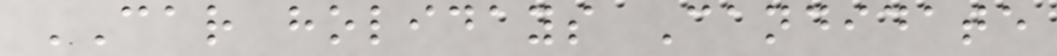CAR holidays Candidate
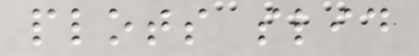plots slid
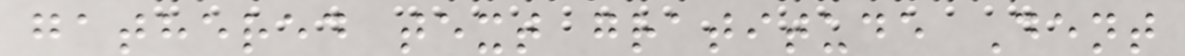gathered text gratitude Dent
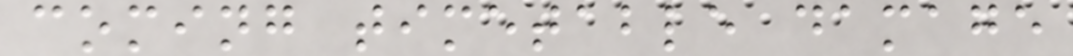coming timetable damage
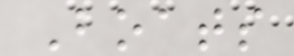Boats
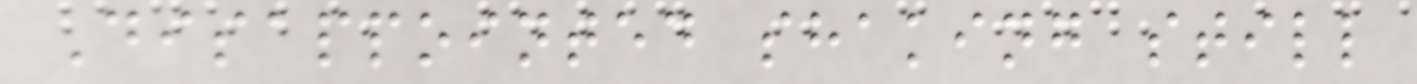Disappointed shaking still
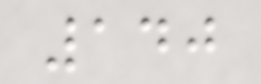140
